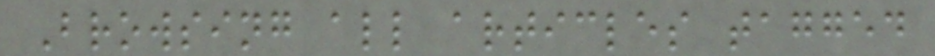Browsing all articles tagged
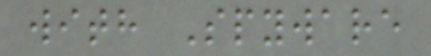with Spyware
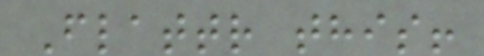Flattr this!
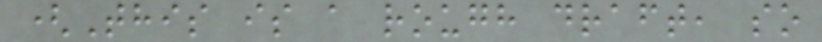(This is a rough draft, so
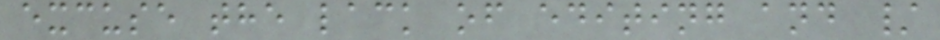excuse the lack of editing and /
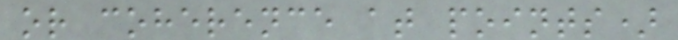or coherence at points)
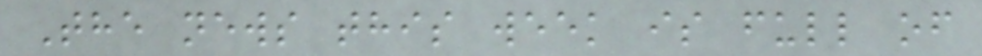The news this week is full of
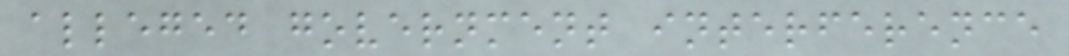alleged government interference
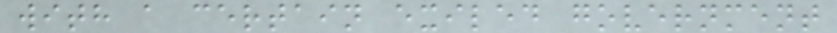with a certain exiled government
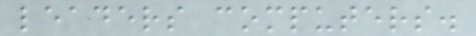leaders computers.
